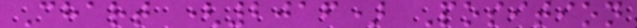Chart (2016) Position
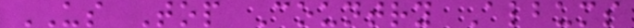US Top Country Albums
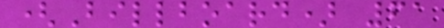(Billboard) 61
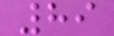89
